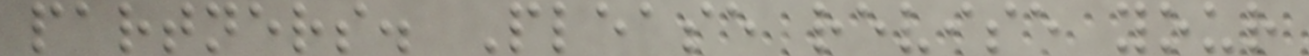partners. Please revise your
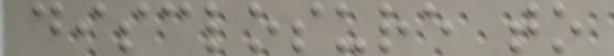disclosure to
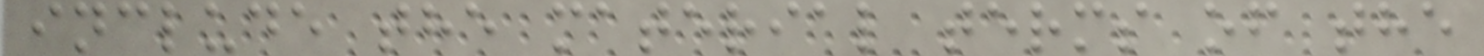include the material terms of the
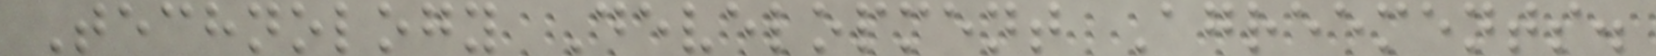Technology Development Agreements.
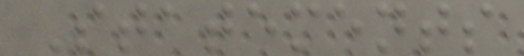Statements
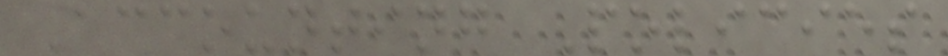Accounting Policies
